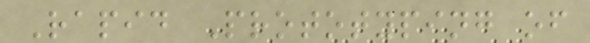Rapid Prototyping of
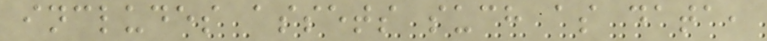includes assets such as data,
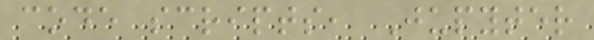code scripts, Jupyter
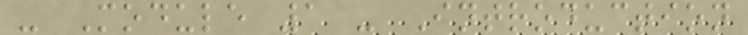- Module 1 - Introduction
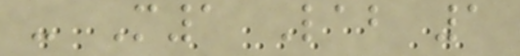- M1 Lab 1
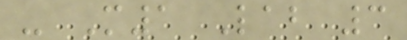- M1 Lab 3
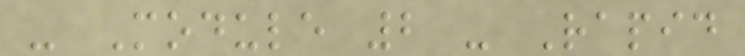- Module 2 - Rapid
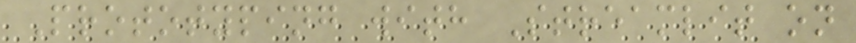Prototyping with Streamlit on
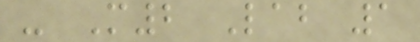- M2 Lab 1
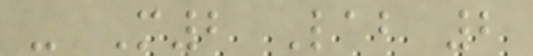- M2 Lab 2
